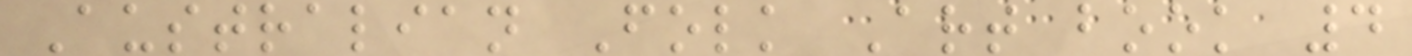Australian Folk Art book 4
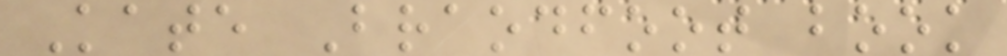Kate Braodfoot book
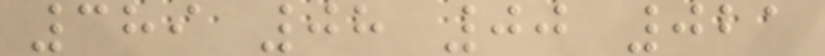389 08 00 021
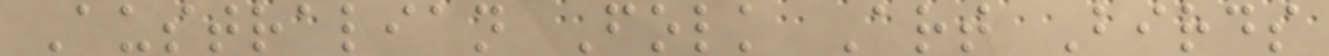Australian Folk Art Birds
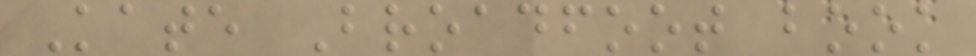Kate Broadfoot book
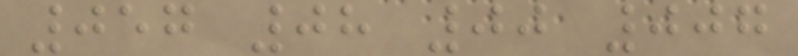057 08 00 007
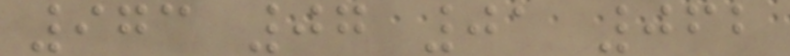973 07 01 062
